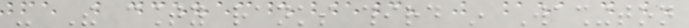- The county ranks third in Washington
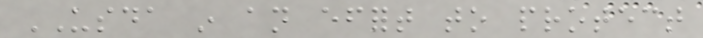USDA in an effort to protect
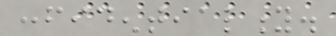confidentiality.
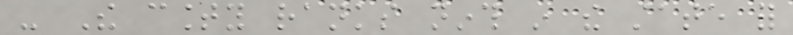- The county ranks ninth in the state for
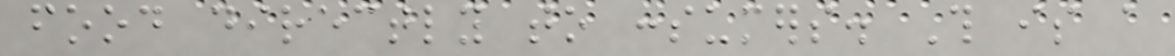food directly to consumers. This is a
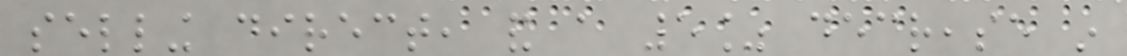selling direct, and a 5% decrease in
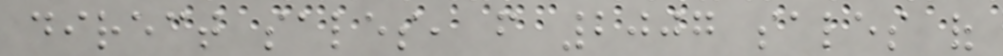direct sales, from 2007 sales of
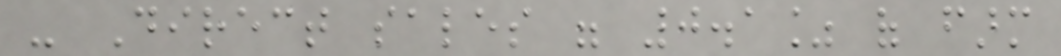- Direct sales were 0.1% of farm
